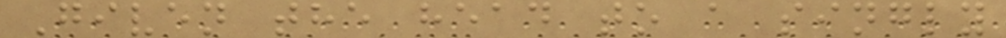Given the head to a singly
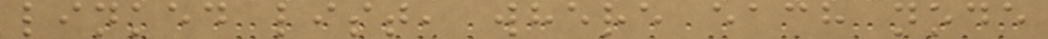linked list, where each node
